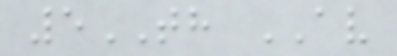5TH AV
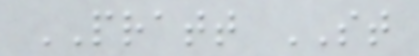PRATT ST
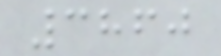3860
